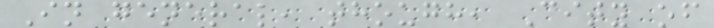In general, though, City of
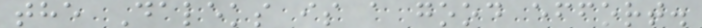the Daleks is a good effort.
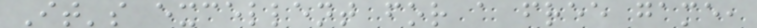It's excellent for a free game,
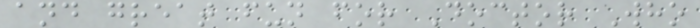and great fun for Doctor Who
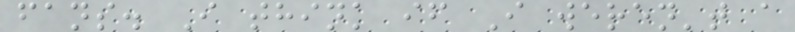fans. I think if I weren't a
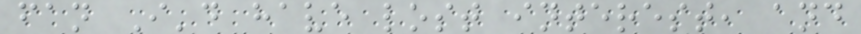fan I'd have lost interest, and
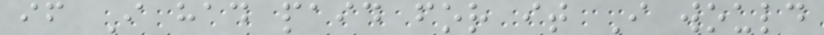if I had paid for it I would
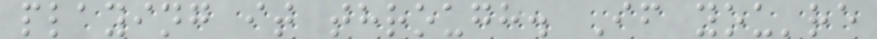playing it through. If you're
